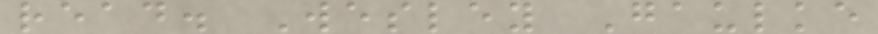read. Wesley Gaulke
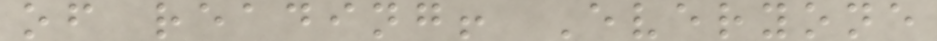of reading! Everyone
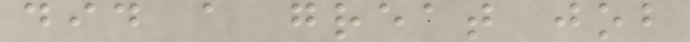did a great job
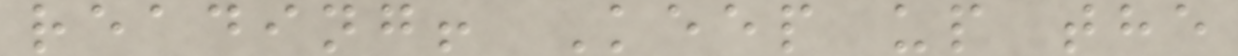reading! Keep up the
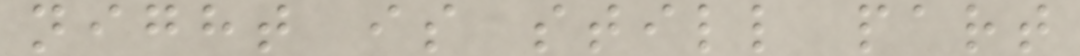night is still part
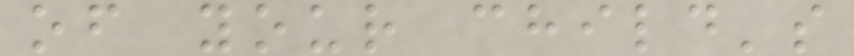of your child's
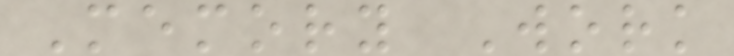Memory Work
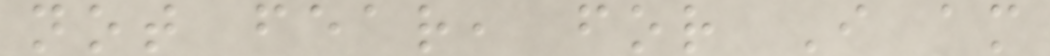not fear, for I am
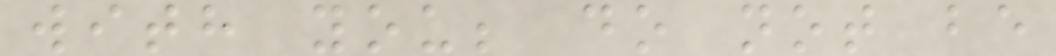with you; do not be
